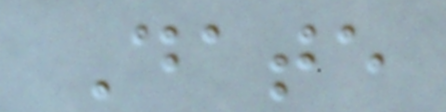Date
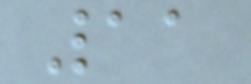11
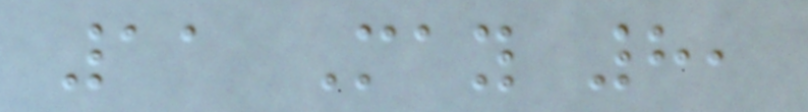11 May 8,
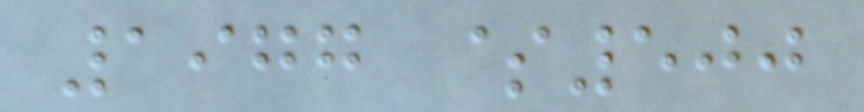1977 $500
